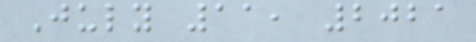July 11, 2021
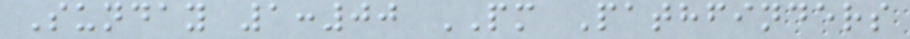Sunday 1:00 PM Pathfinders
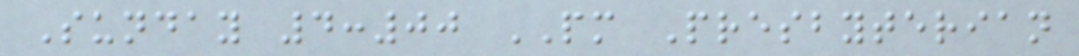Sunday 4:00 PM Presbyterian
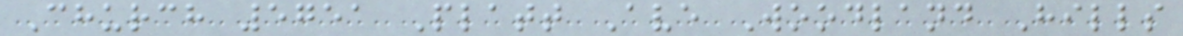Church 5751 Platt Ave Woodland Hills
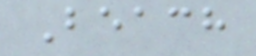Beach
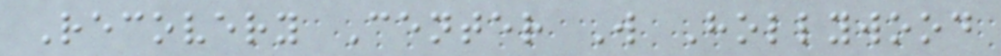Recovery Center W Hollywood
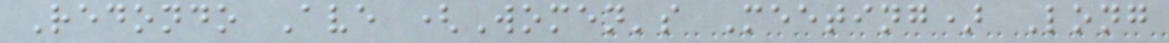Redondo Ave (Women's Meeting) Long
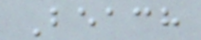Beach
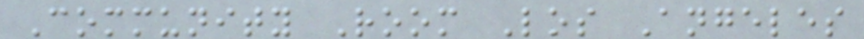Community Room Los Angeles
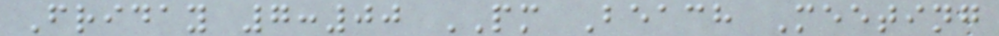Friday 7:00 PM Beach Meeting
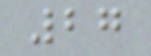27
